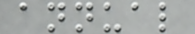annual
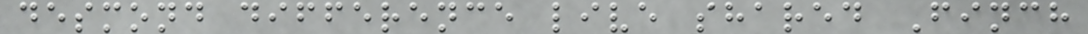desmond difference live shared Finch
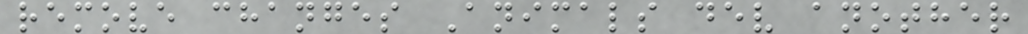remove changes Animals dev another
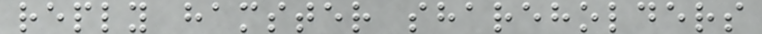reply hamster shareholders
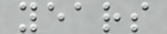years
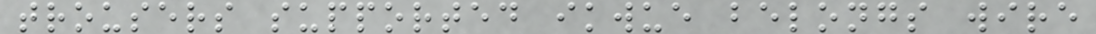trousers supported ikwue belongs wire
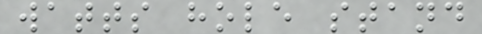watts hole stand
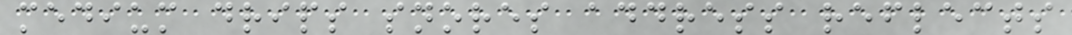medium drips snores address reflects
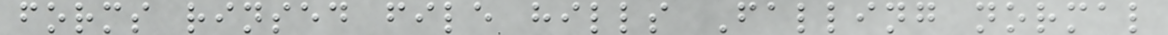forms rinsed file hills Falling normal
